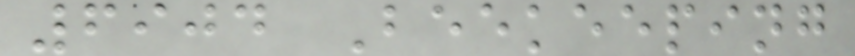6904 Beekeeping
